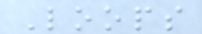Loops
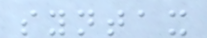syntax
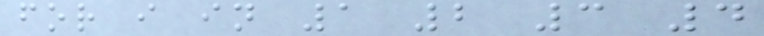for i in 1 2 3 4
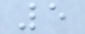5
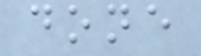done
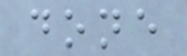done
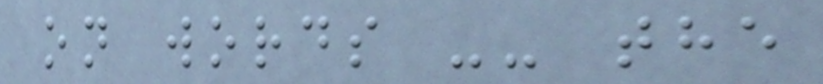on words -- the
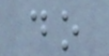do
